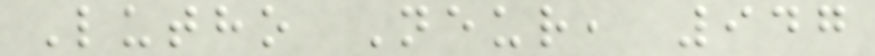Lutho Neur, 947
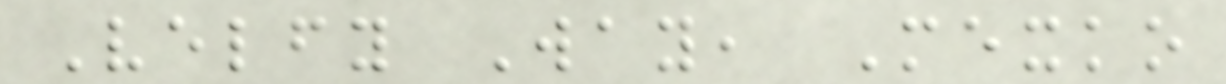Velfy Way, Mexko
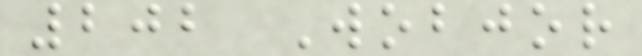202 Wobjor
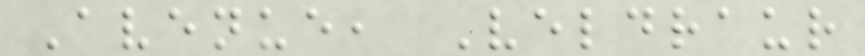Avenue, Veldraur
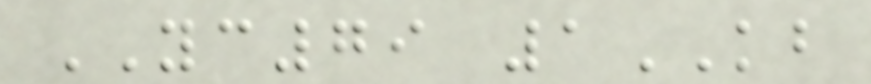YC79 1KB
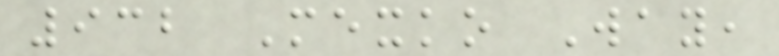932 Mexko Way,
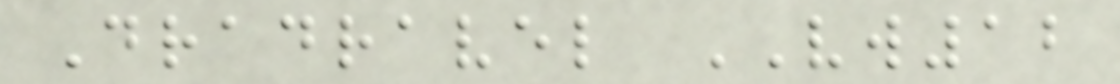Dradravel VW12
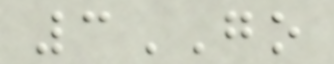3GO
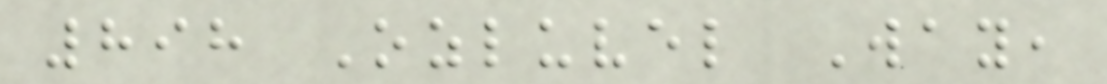898 Ozluvel Way,
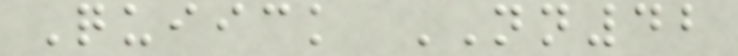Quiick NN42
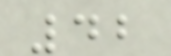42
